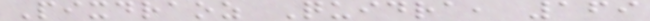Pixdraoz Quidra, 169
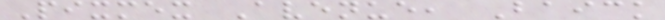Pixmex Avenue, Baick
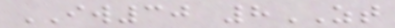IW30 8ZT
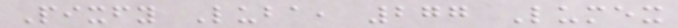Pixfy Luba, 277 Lumex
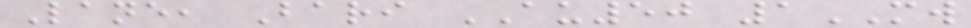Lane, Bari AU50 1MW
